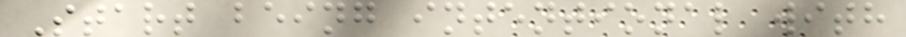Start being intentional with
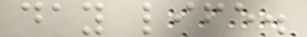day life.
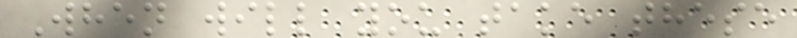When will you take these
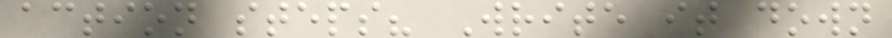action steps? Write it down
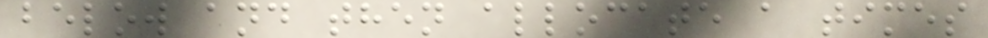below and then allocate a times
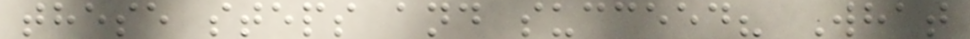these steps and succeed? What
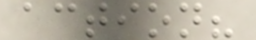action?
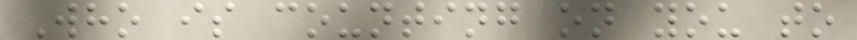Who is counting on you to
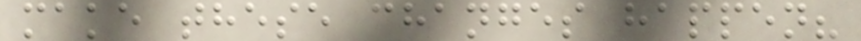make these changes happen?
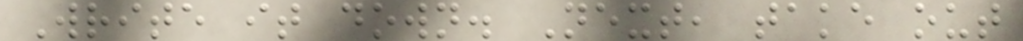Write it down. Next, take out
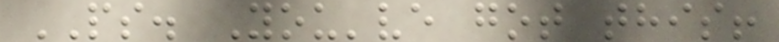PS. You've got this!
